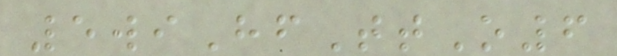5wiHfTtO6
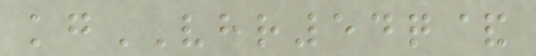kgVHR54q&
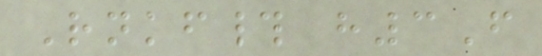Rnkf# h3F
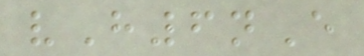vH6nE
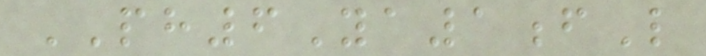PH6Ya1fL
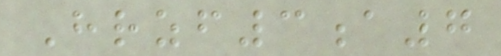Hrzf3a7
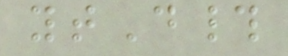ytD#
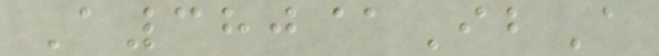A380@IbA
